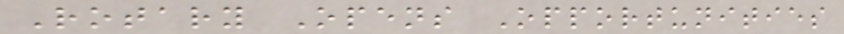Rotary Opens Opportunities
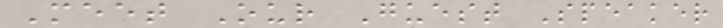Meet Our Guest Speaker
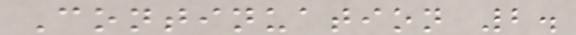Continuation 2.
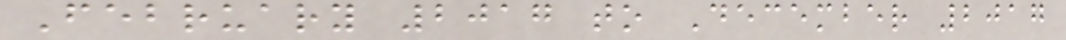February 2017 to December 2017
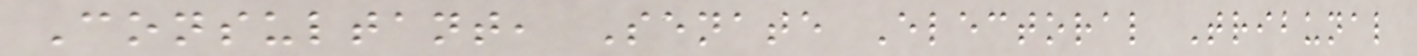Consultant, Senate Electoral Tribunal
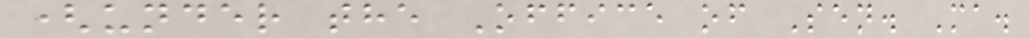(under the Office of Sen. Ma.
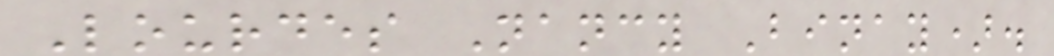Lourdes Nancy Binay).
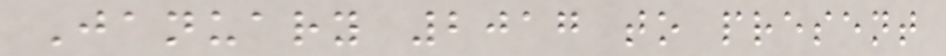January 2017 to present
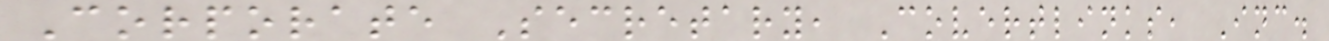Corporate Secretary, Covertlinks, Inc.
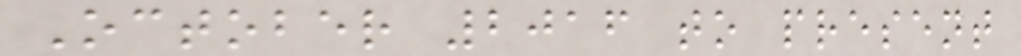October 2016 to present
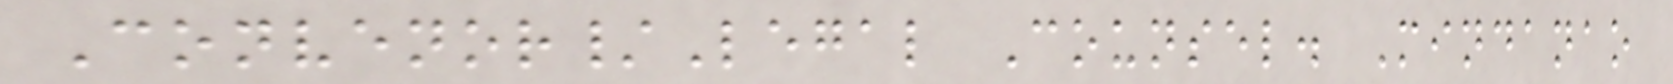Convenor/Legal Counsel. Mindanao
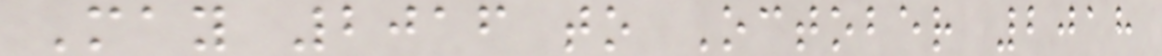May 2016 to October 2018
